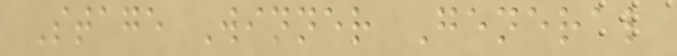Stage Winner General
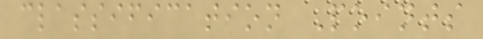classification Points
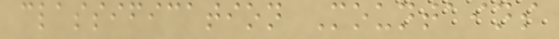classification Mountains
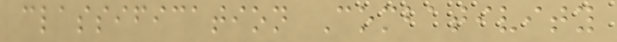classification Combativity
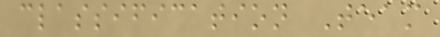classification Team
